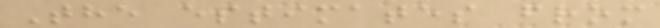The estimates from
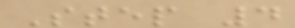Step 4
